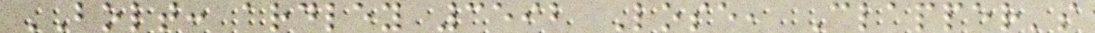BOLT: ardley 3592 Lose, Clapper's
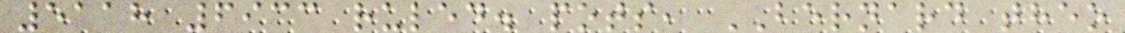5118 6933 ruled. pots, BERNARD theo
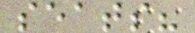seats?
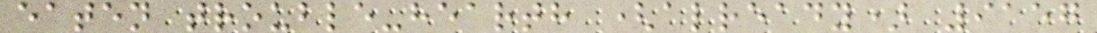eaten trouble-hearth (already) 9157
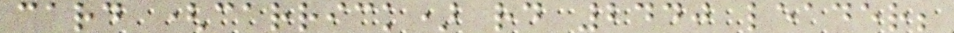card (carrick) rd 2440 leader;
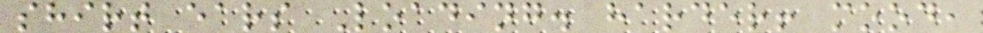shirt ears Loading. harder! mood,
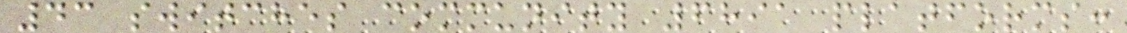43 switches community 6891 platforms:
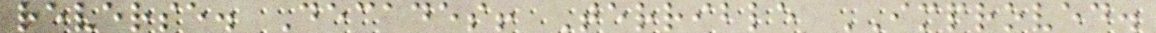reverse. Decades! Terrible IMPROVED.
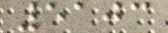5103
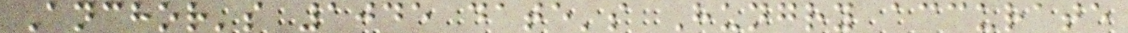Anchor's 1045 date's Hungry accurate
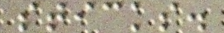sticks.
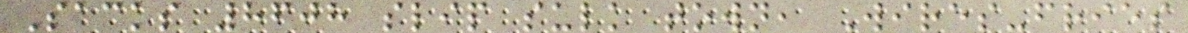Sacks 8608 slip sulk town, Wires-fries
